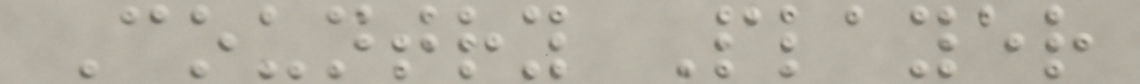Country Player
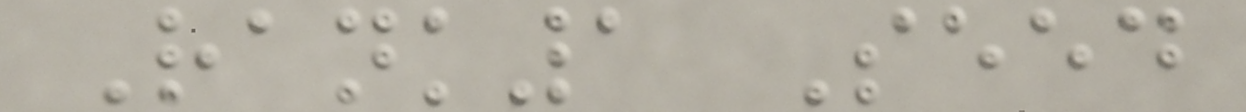Rank1 Seed
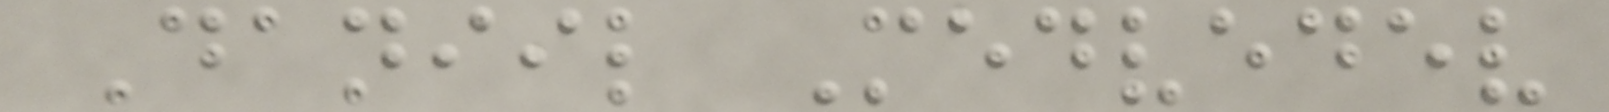Daniil Medvedev
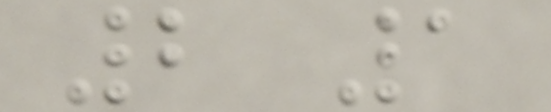2 1
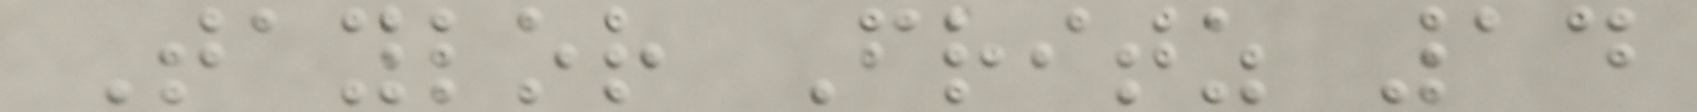Taylor Fritz 14
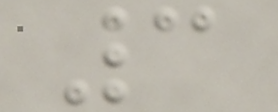3
